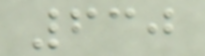630
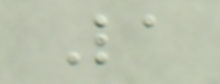La
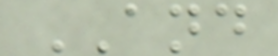AND
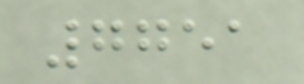7751
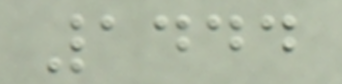1444
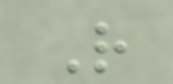R
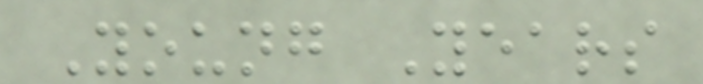Young Years
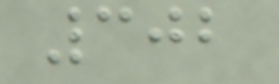302
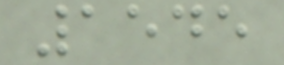1545
